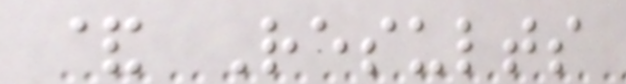& Results
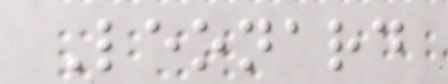Leonard
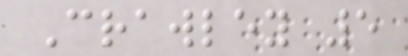Crawley 5
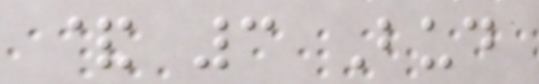& 3 Bud
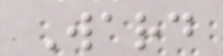Ward
